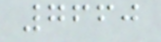7660
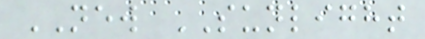NEW SUNLIGHT
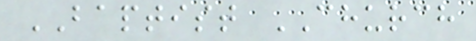BAPTIST CHURCH
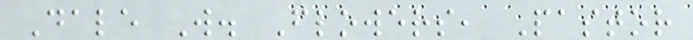Dale W. Flowers, Pastor
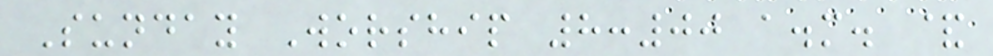Sunday Worship 8:00 a.m. &
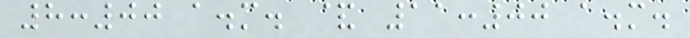8:00 a.m. & 11:00 a.m.
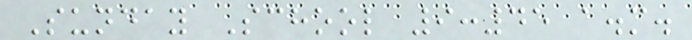Sunday School 9:45 a.m.
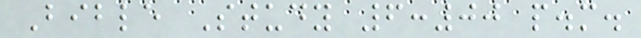Bible Study 6:00 p.m.
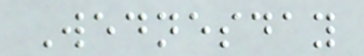Wednesday
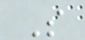S
